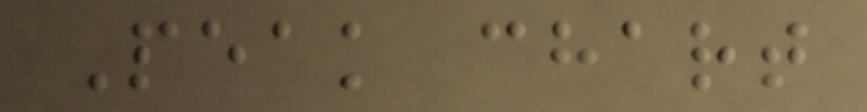Peak chart
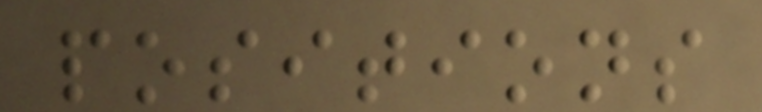positions
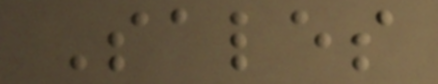Sales
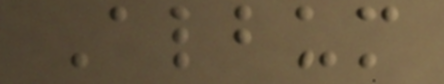Album
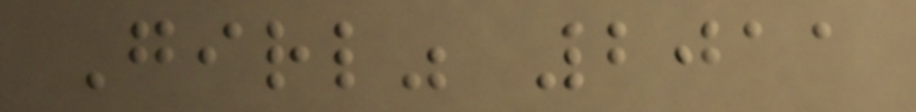Girl" 2011
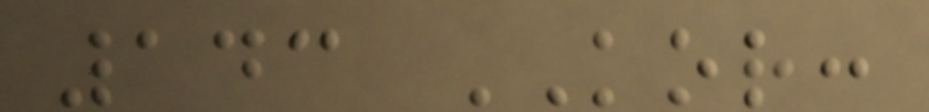143 KOR:
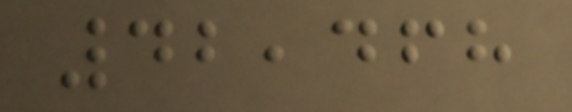42,468
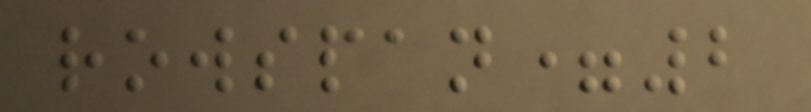rowspan=2
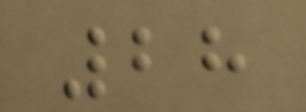28
